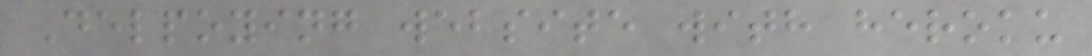Delpoying website with heroku
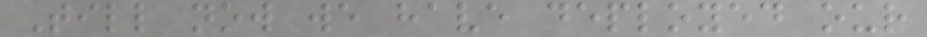Till now we have deployed our
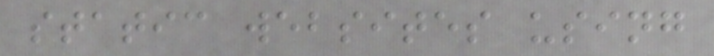static websites using
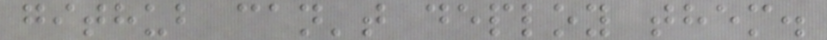github can't deploy them.
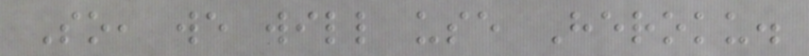So, we will use Heroku.
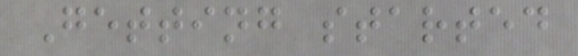Getting started
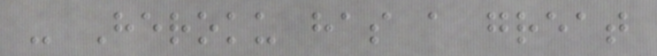- Heroku has a great
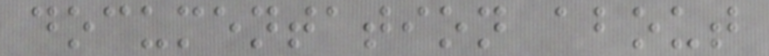documentation about
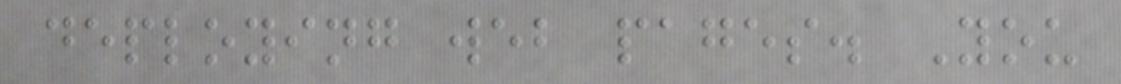deploying web pages. You
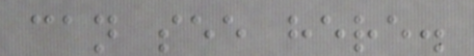can see here.
